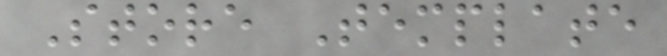Store Template
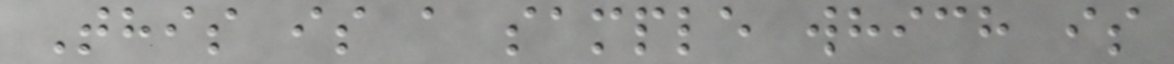This is a sample which is
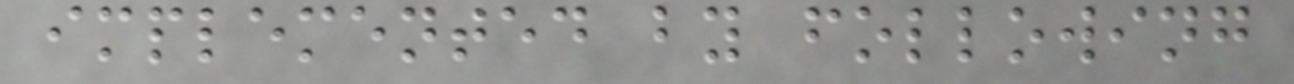implemented by following
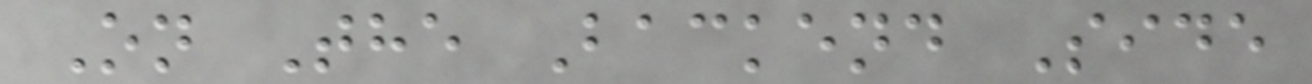On The Backend Side
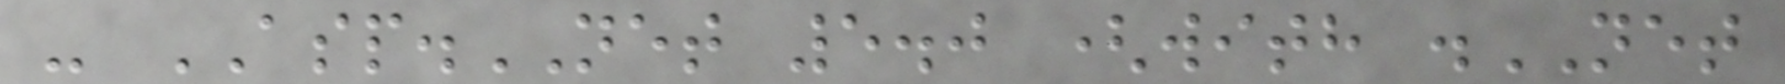- ASP.NET 5.0 (with .NET
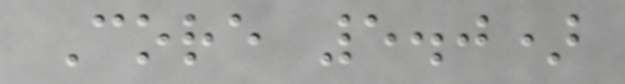Core 5.0)
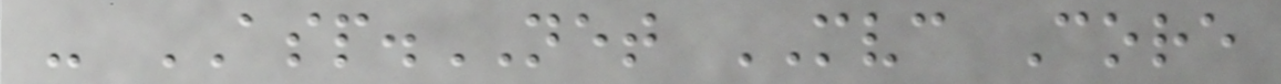- ASP.NET MVC Core
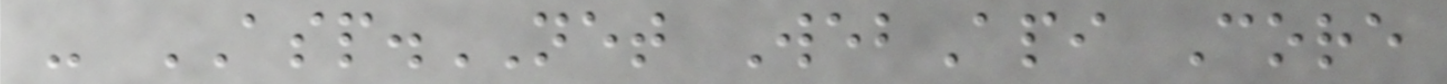- ASP.NET WebApi Core
